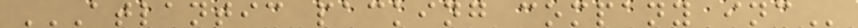ATLANTIC PACKING COMPANY INC
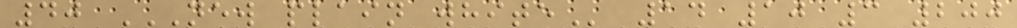40 NEW PLAIN WHITE 14 10 3 200
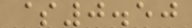$0.50
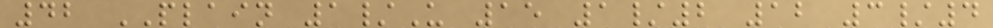42 PLAIN 1/U 15 1/2 12 3/4
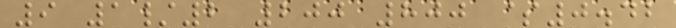9 1/2 200 800 $0.42
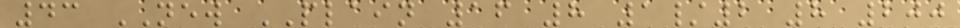43 NEW PLAIN 16 8 1/2 8 200
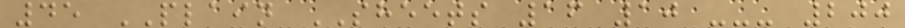45 PLAIN SHEETS 16 10 --- 200
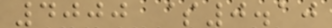4000 $0.10
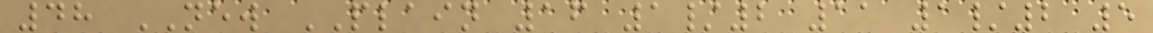48 NEW PLAIN 16 1/2 11 1/2 5
